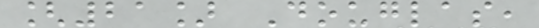[21] Douglas,
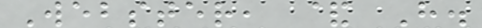Webster, & H.
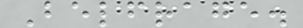Belfrage.
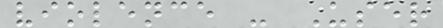violence - User
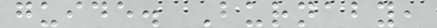guide. Burnaby,
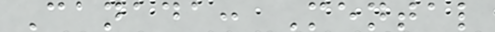Canada: Mental
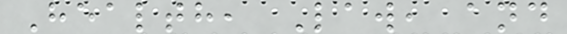Health, Law, and
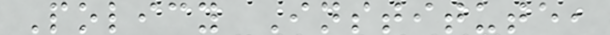Policy Institute,
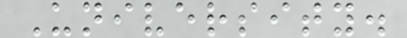University.
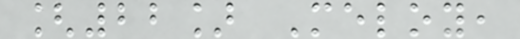[22] Meloy,
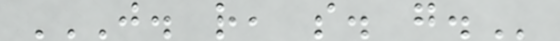J. R, S. G.
